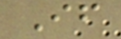If
